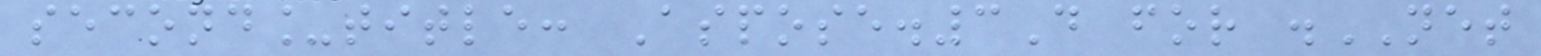second_title: Aspose.3D for .NET
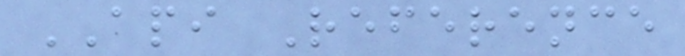API Reference
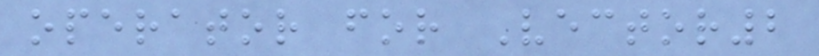operator for Vector2
